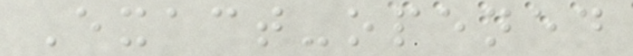Exact-opened
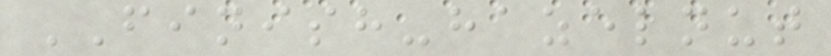FINISH-hazelnut
